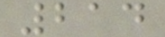214
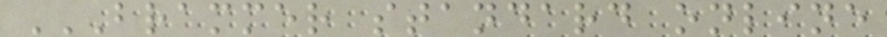BRAMMER STANDARD ONLINE
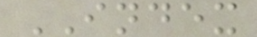INDEX
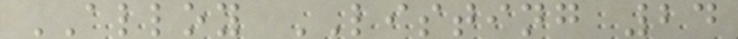ALLOY LISTING 24
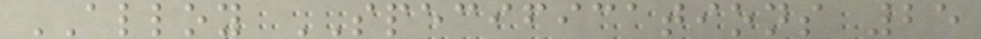ALLOY SPECIFICATIONS 25
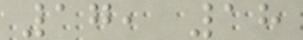17, 18
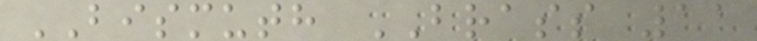BISMUTH BRASS 11
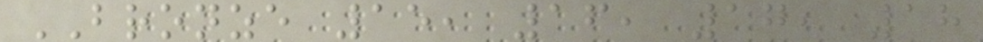BRONZE 15, 16, 17, 18
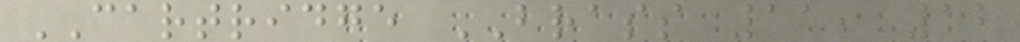CARTRIDGE BRASS 11, 12
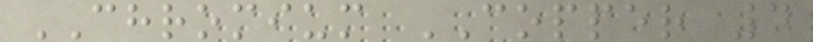CHROMIUM COPPER 4
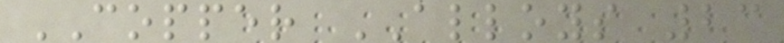COPPER ALLOYS 23
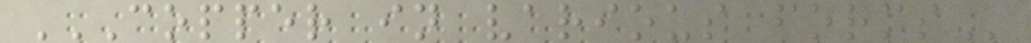COPPER IN VARIOUS FORMS
